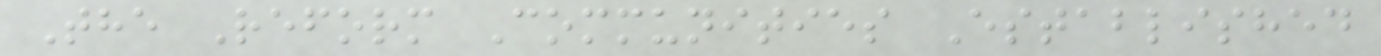The Reform Communities Established
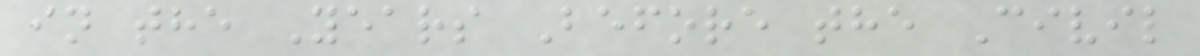in the Years Before the Civil
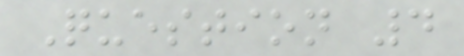Question 4
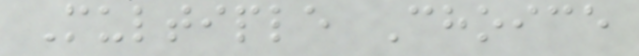Multiple Choice
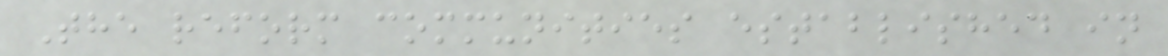The reform communities established in
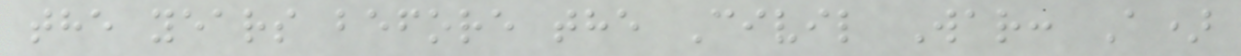the years before the Civil War: A)
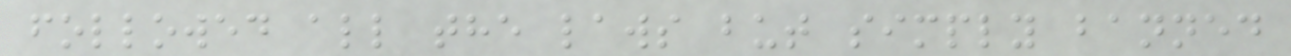followed all the laws but simply banned
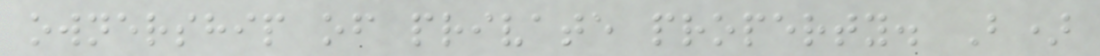ownership of private property. B)
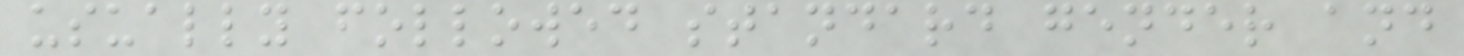usually followed standard gender and
